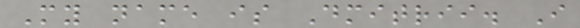My name is Dmitrii. I
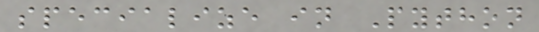specialize in Python
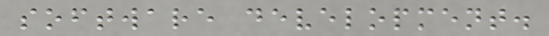software development.
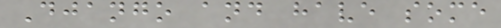Django and have some
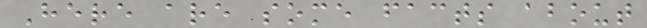Here are some facts about
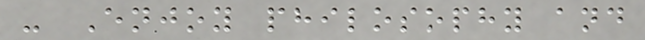- Enjoy philosophy and
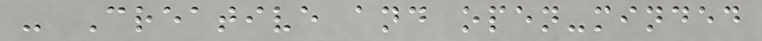- Creative and open-minded
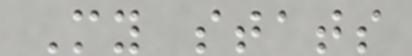My stats
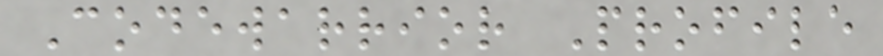Codewarrior Profile
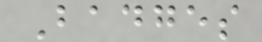Badges
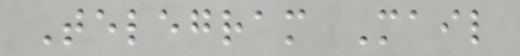Telegram Mail
